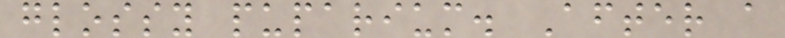glossy puparium. After a
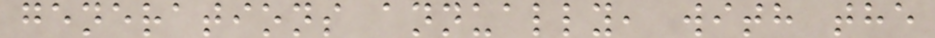generations annually, with the
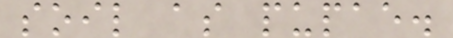soil as pupae.
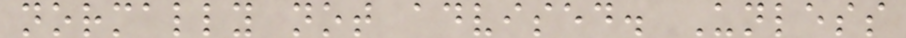normally not advised. Unless
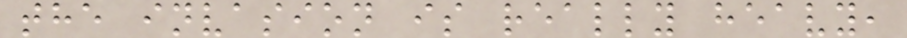the invasion is really heavy,
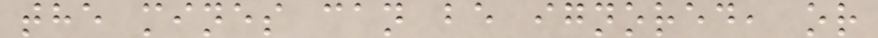the mines can be ignored, or
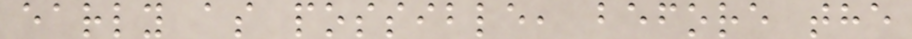early as possible, before the
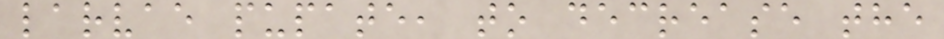larvae pupate, to decrease the
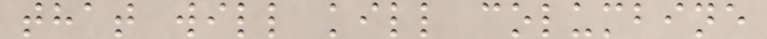that will kill columbine
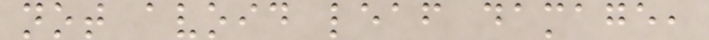not avoid leaf damage,
